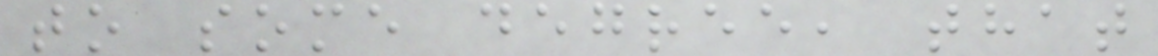to some degree, that
